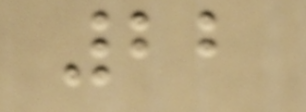22
